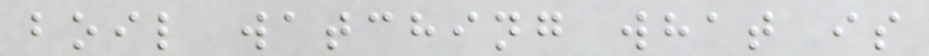boil watching what is
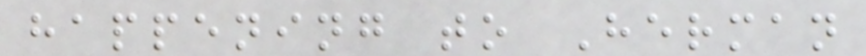happening to Herman
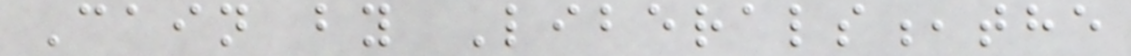Cain by Liberals,the
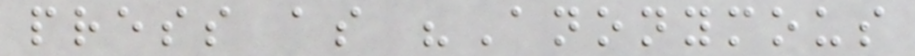press as "Anonymous
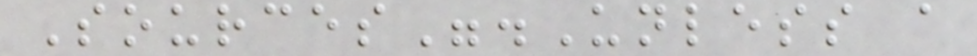Sources".Unless a
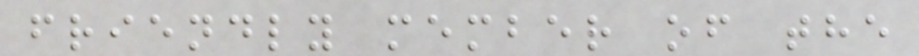friendly member of the
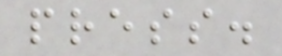press.
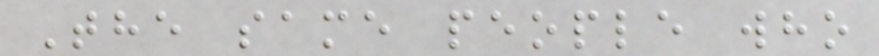The same people who
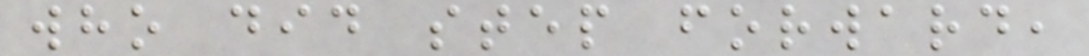who did step forward,
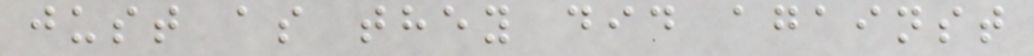just as they did against
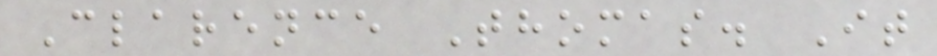Clarence Thomas. It
